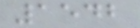1542
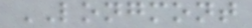LONGMONT
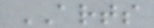ARTS
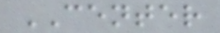CENTER
